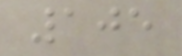105
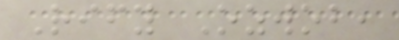Rify Ozwob,
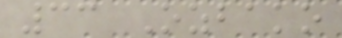33 Ozbako
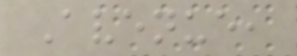Avenue,
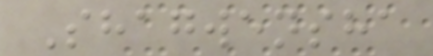Shagwensha
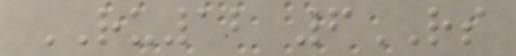RU12 6RS
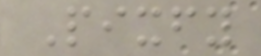Pixfy
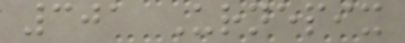301 Urnepix
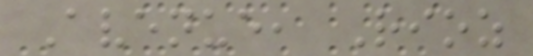Avenue, Rioz
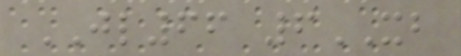JL66 6XB
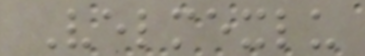Velmexlu
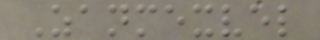Zanmexvel
